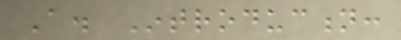A. Introduction:
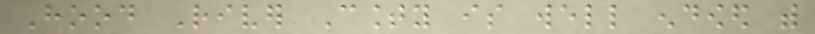Hood River County is well endowed with
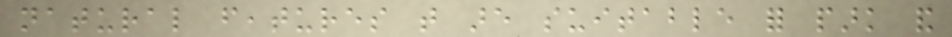natural features that are suitable for park and
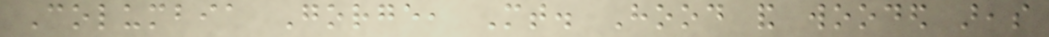Columbia Gorge, Mt. Hood and wooded areas
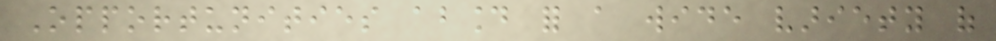Opportunities abound for a wide variety of
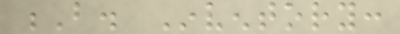B. Inventory:
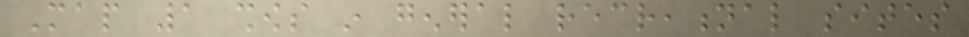Map 1 shows in general recreational sites
